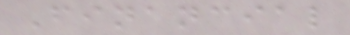Financial
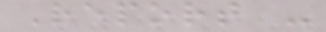Report -
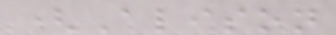(Alison
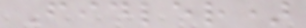Fidler)
